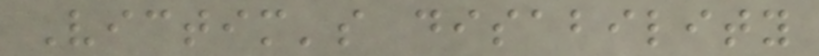Victim's disability
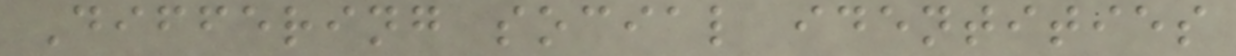Differing social identities
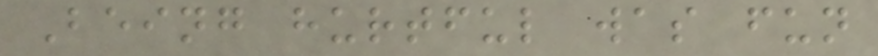Being hurtful was fun
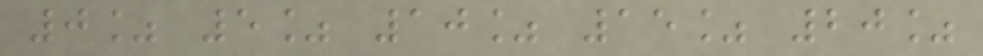0% 5% 10% 15% 20%
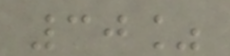30%
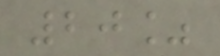20%
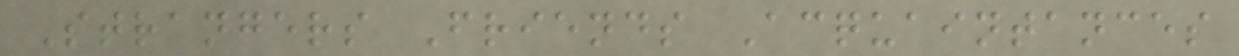Strangers Friends Acquaintances
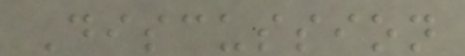Discussion
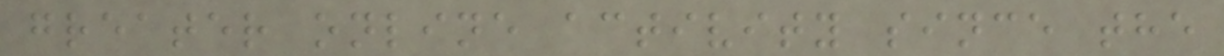greater online activity since the
